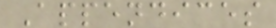Appendices
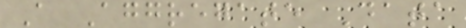A Aggregate Data
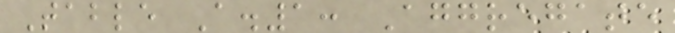Table A.1: Aggregate
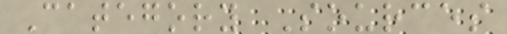Category Sources
